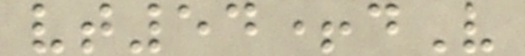vt54+dV
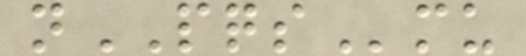nPQSmu
